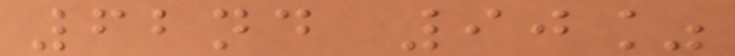62nd 90%
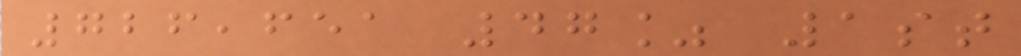726,651 47% 1st
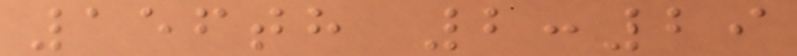156th 2:29
